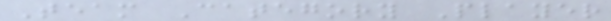Team Category Player
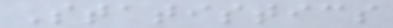Statistics
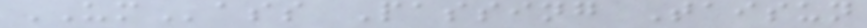UMass Passing Taisun
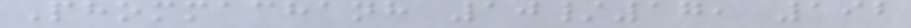Phommachanh 10/17, 192
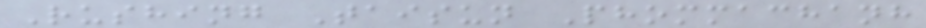Rushing Taisun Phommachanh
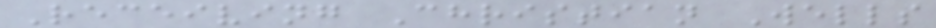Receiving Christian Wells
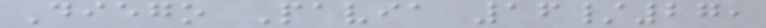Diego Pavia 16/27,
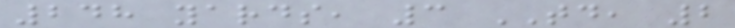248 yards, 3 TD, 2
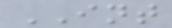INT
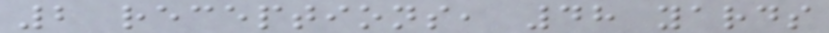2 receptions, 48 yards
